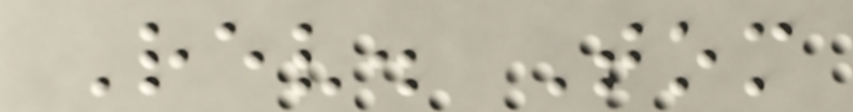Rev. Tom
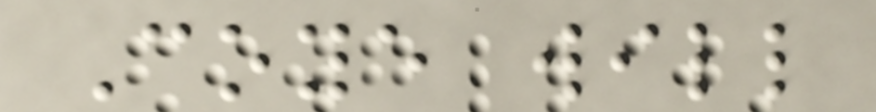Coye will
